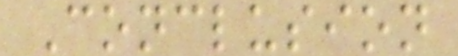Conclusion
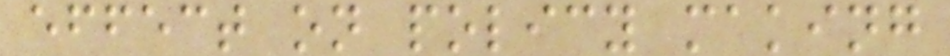effect on policy making
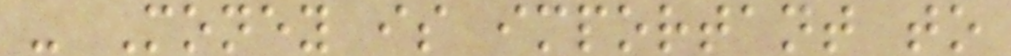- Money is important to
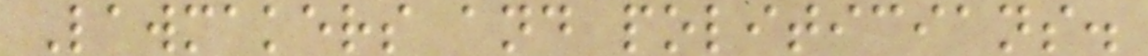Lawmakers and politicians.
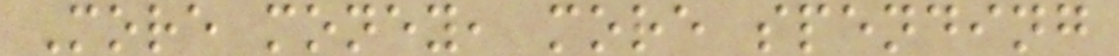More money, more spending
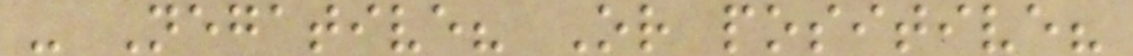- Negative? Or positive?
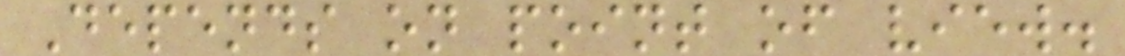Depends on point of view.
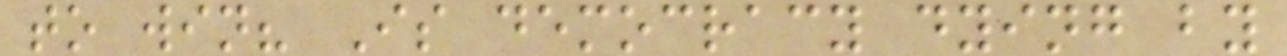to win? Is democracy dying by
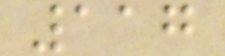117
